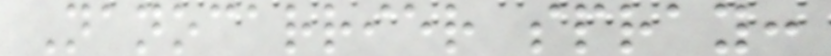Nanocarrier spray:
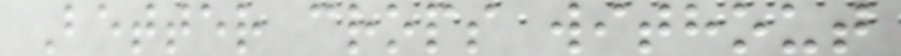Better crops without
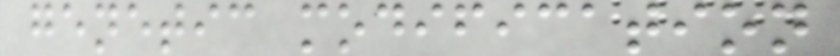genetic modification
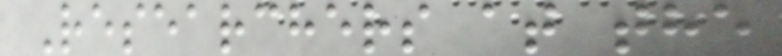Researchers at the
